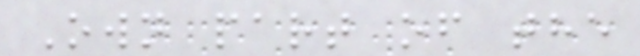Own part of the
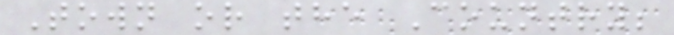Town or the Country;
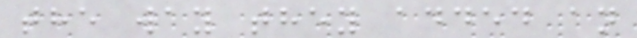the way they added an
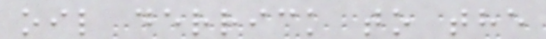oil derrick to the
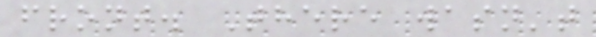front. There wasn't
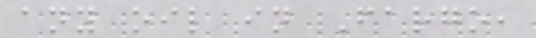any oil in Fargo,
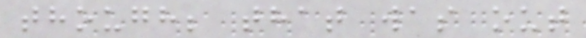though; that was out
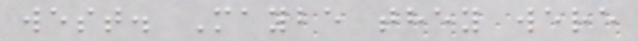west. Maybe they were
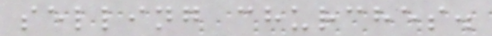selling churches.
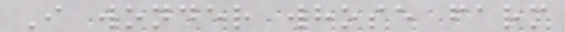I wonder whose farm
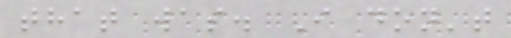that was. I don't
